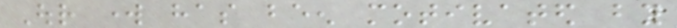Our work has been motivated by
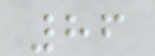86
